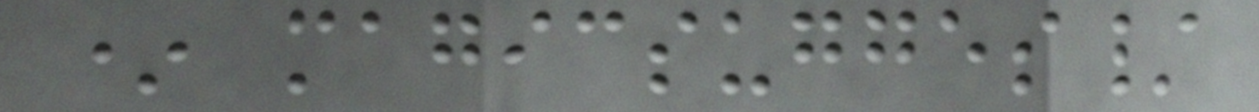* magicsugges/
